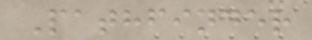Pathfinder
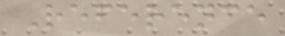Reference
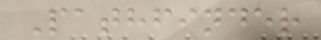Pathfinder
